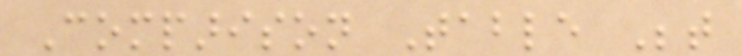Comparison Table Between
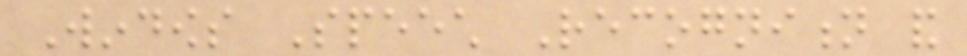Windows Speech Recognition and
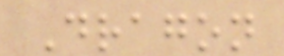Dragon
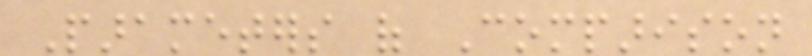Parameters of Comparison
